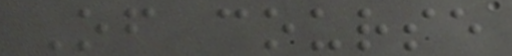Of course
